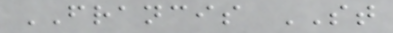FRANCIS ST
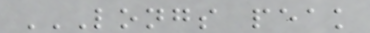LONGS PEAK
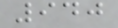940
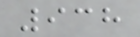938
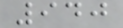940
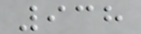938
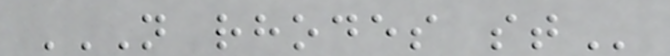N RHODES ST
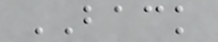BACK
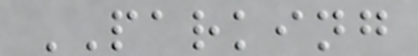PARKING
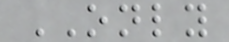ONLY
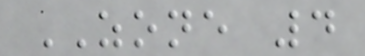ZONE 4
